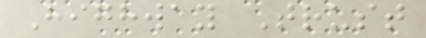Highway Trust
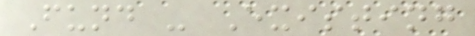Fund - Existing
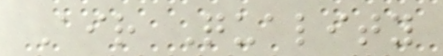Air Quality
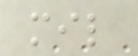mil
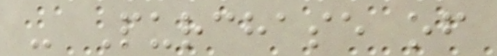- Purchase of
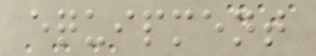equipment
